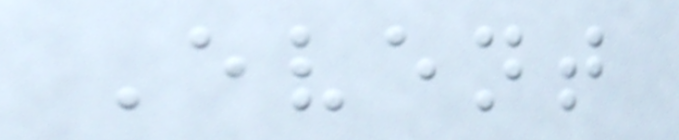Event
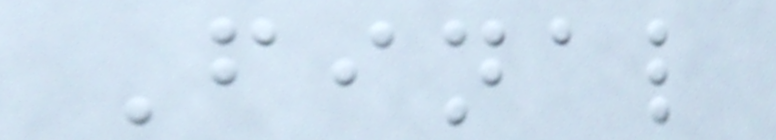Final
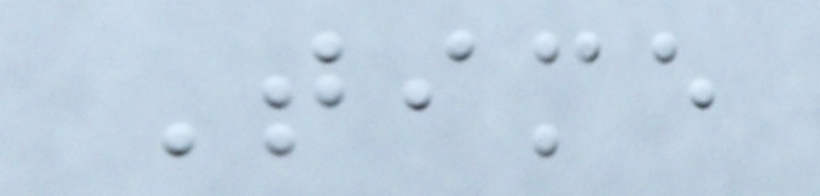Time
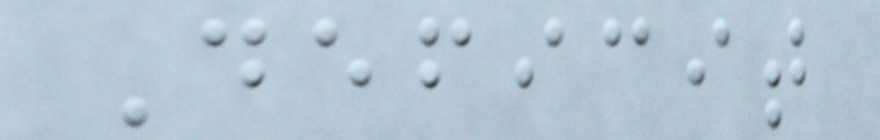Deficit
